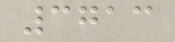3713
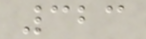323
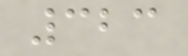323
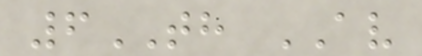6TH AV
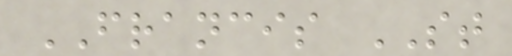FRANCIS ST
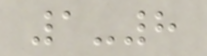1-8
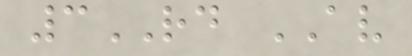3RD AV
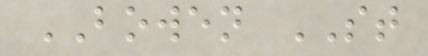BOWEN ST
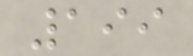199
